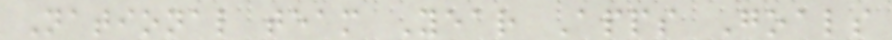National team Year Apps Goals
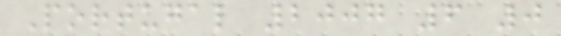Portugal 2007 6 0
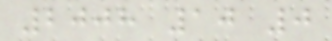2008 10 0
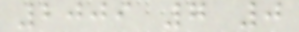2009 7 0
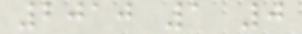2010 1 0
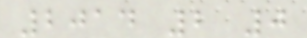2014 2 0
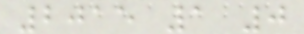2015 1 0
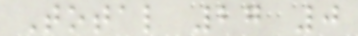Total 27 0
